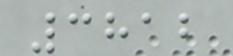3812
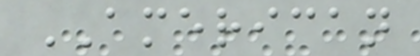AMERICAN
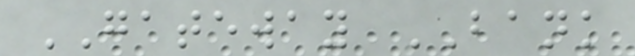GATEWAY BANK
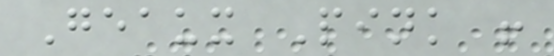Geaux Pink !
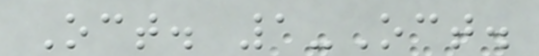Oct. 1-Oct.
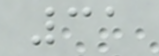31
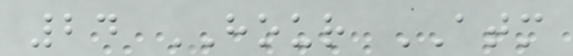24 HOUR ATM
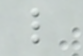l
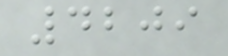4209
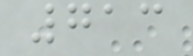713
